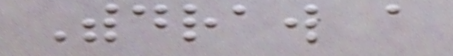Withdraw a
